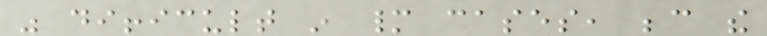was difficult in many cases, because the
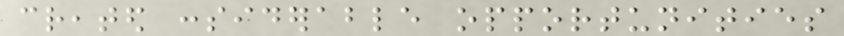created considerable opportunities
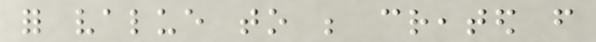for value to be created from
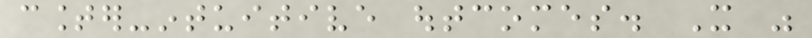counter-intuitive outcomes. It was
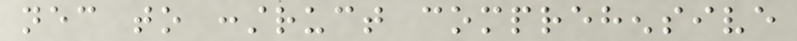necessary to construct comprehensive
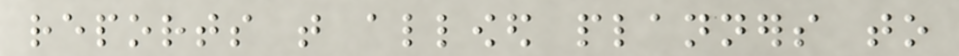reports that allowed planners to
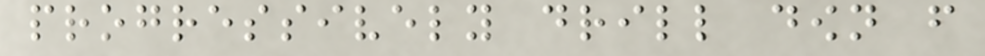progressively drill down from
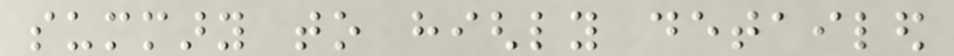summary to highly detailed
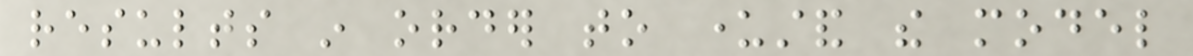results in order to understand the model
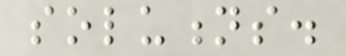solutions.
